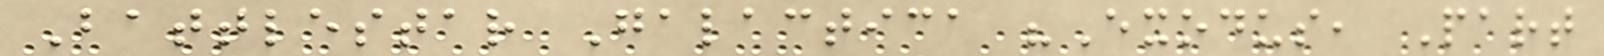Battlestar Galactica "Exodus, Part
